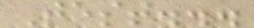Test...
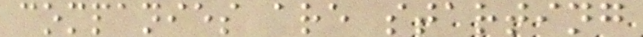companies are starting
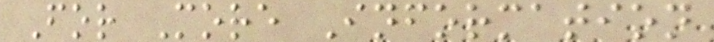For More Information
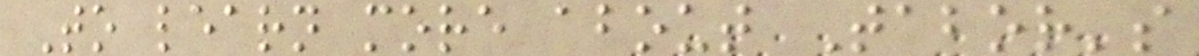To learn more about Tabor's
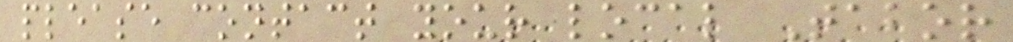please contact your local Tabor
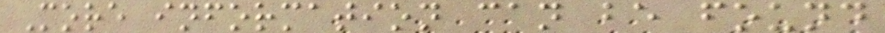More information can be found
